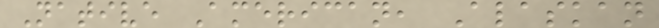Native American, Alaskan
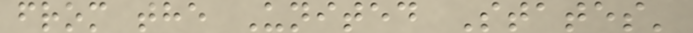from the United States'
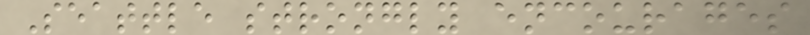Seattle strongly encourages
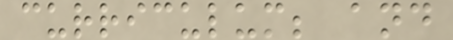curriculum; and
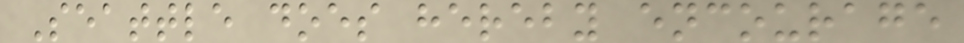Seattle does hereby encourage
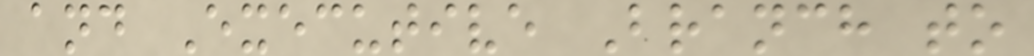and Executive Branch to
